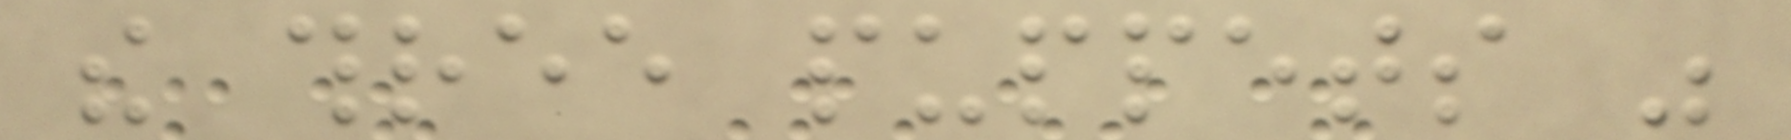the three puppets was
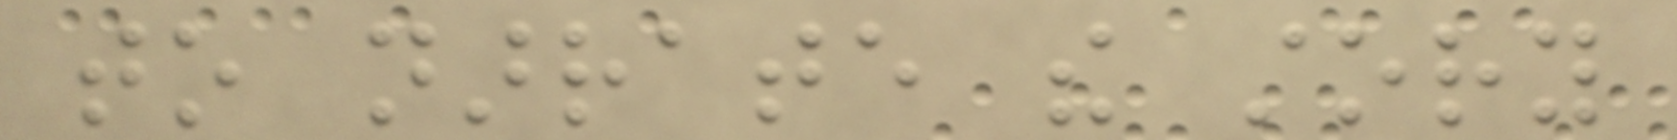to narrate the story
